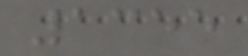1355
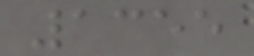1355
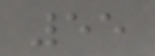55
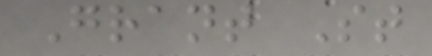Grant St
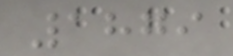1879
